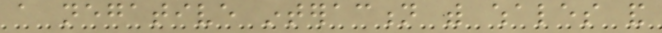a negative interaction with whales and
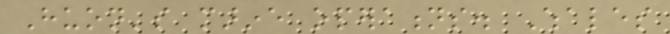Huon's marine operations. Whales
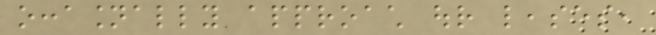occasionally approach our leases,
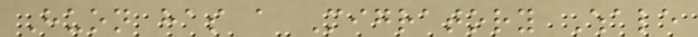Huon has a Migratory Whale
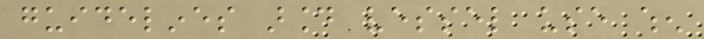guidelines around vessel use when
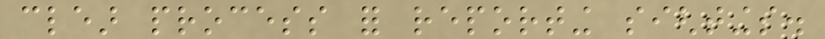clear process for reporting sightings.
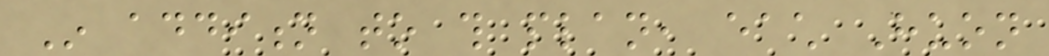In addition to this plan, each Huon
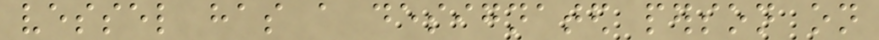vessel has a designated person on
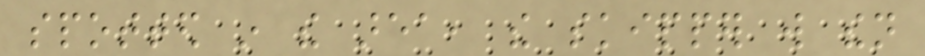spotted in the area, the skipper will then
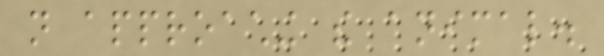not approaching the animal.
